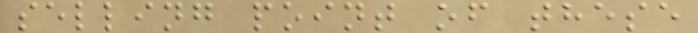selling point of these
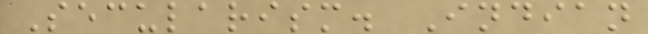Secularism. Indian
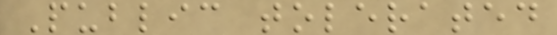Public tolerated
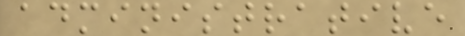administrative
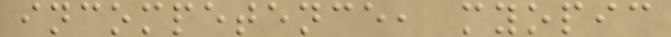incompetence, myopic
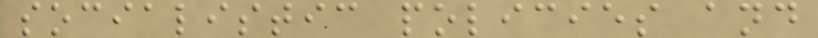socialistic policies and
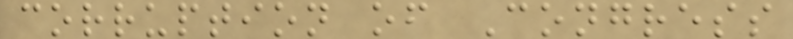corruption of Congress
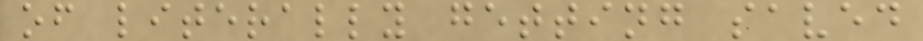of literally getting saved
